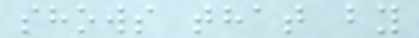shows that by
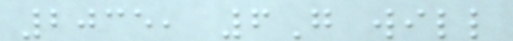2035, 6G will
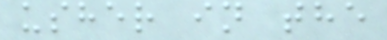usher in the
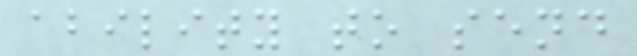ability to send
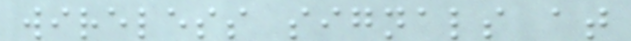wireless signals at
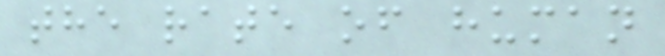the rate of human
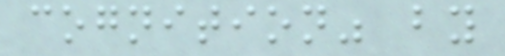cognition" by
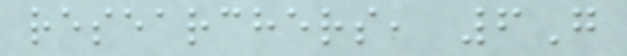researchers, 6G
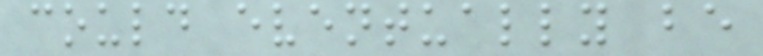could eventually be
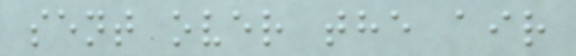sent over the air
